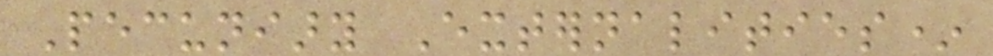Pecuniary Externalities*
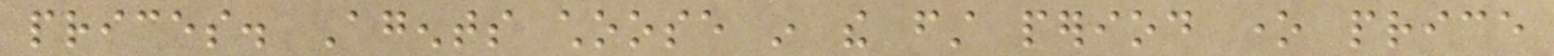prices. Agents choose in the first period one price
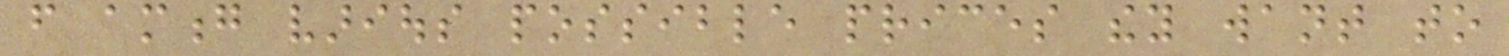from among various possible prices they want to
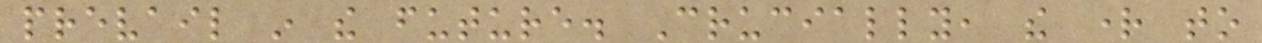prevail in the future. Crucially, the right to
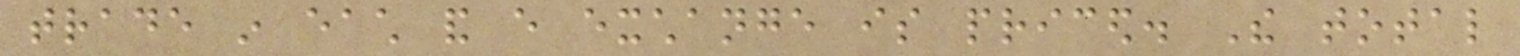trade in each and every exchange is priced. The total
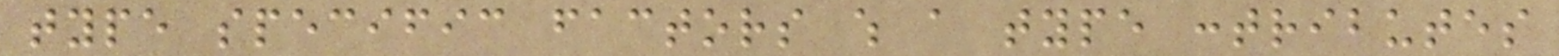type specific factors which a type contributes
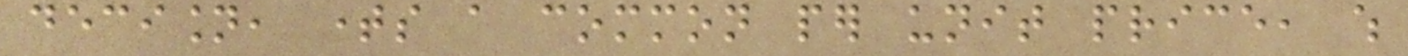decision, times a common per unit price, which
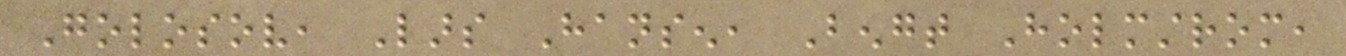Golosov, Lars Hansen, Bengt Holmstrom,
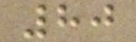80
